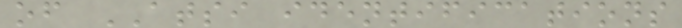of ATSI identifications
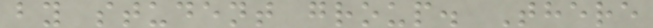by student group. There
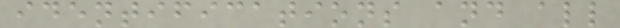identifications and all
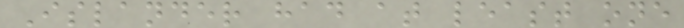Islander had at least one
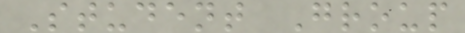Student Group
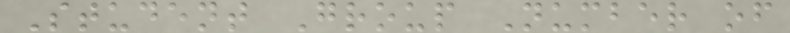Student Group Number of
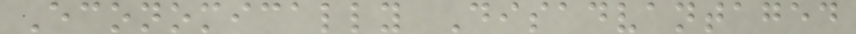Economically Disadvantaged
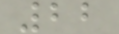22
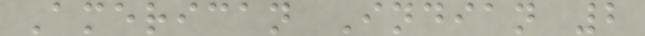American Indian 2
